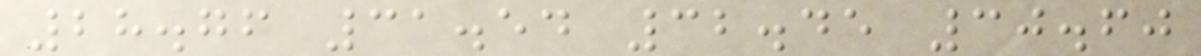28.76 31.54 32.45 30.60
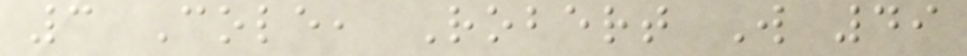3 Cole, Robert W 49
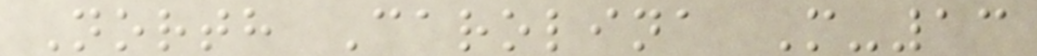North Carolina M-13
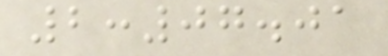2:07.01
